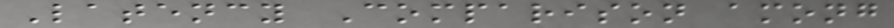Latency Comparison among
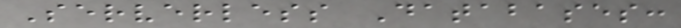Serverless Databases:
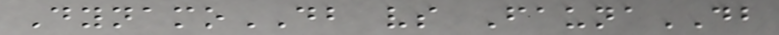DynamoDB vs FaunaDB
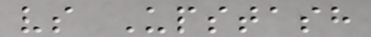vs Upstash
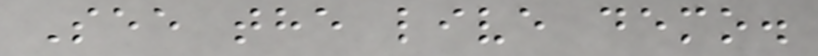See the live demo.
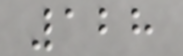128
